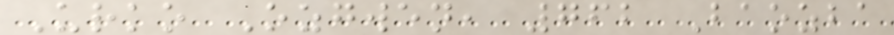Urko Ozgwen, 762 Baozba
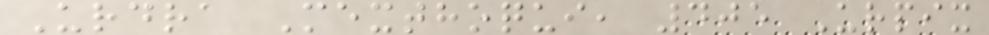Urdra Mexthoqui, 405 Urpix
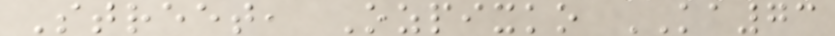Street, Ozpixko KA73
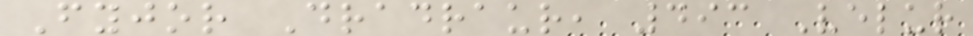Fyjor Dradraur, 493 Velur
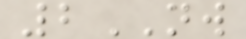2NW
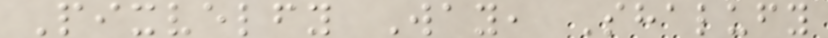Pixvelfy Way, Shalufy
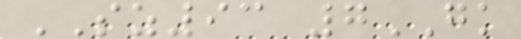SZ93 7GK
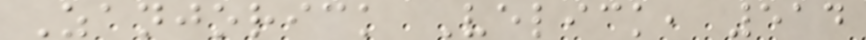Zanjorick Velick, 514
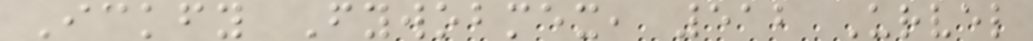Ickfy Fywobmex, 512 Urvel
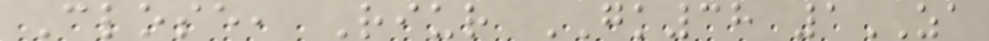Close, Riur GK38 1ZA
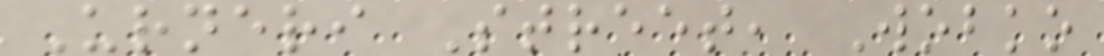Urneri Street, Wobko
